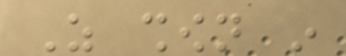As shown in
